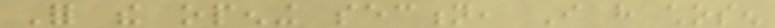For the opening section, I have chosen
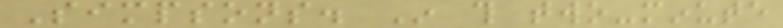Simpsons. In this two-minute
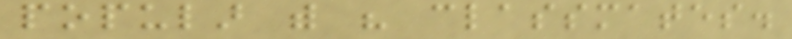popular with his classmates.
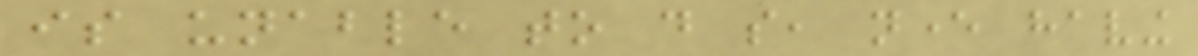is unable to do so, never having
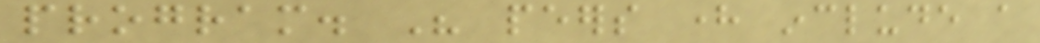program. His peers here include a
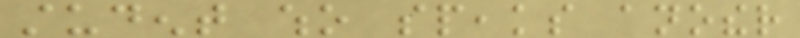student who speaks another
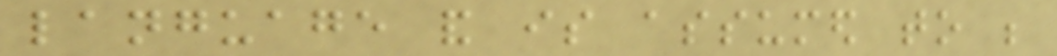language and is assumed to be
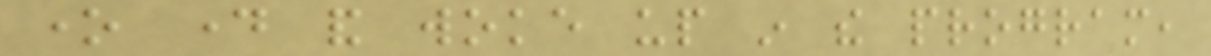one day and woke up in the program,
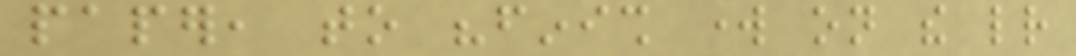paper, to "finish work on the letter
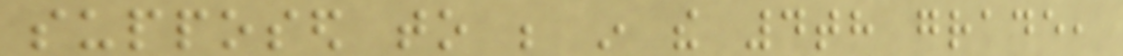supposed to be in the 4th grade,
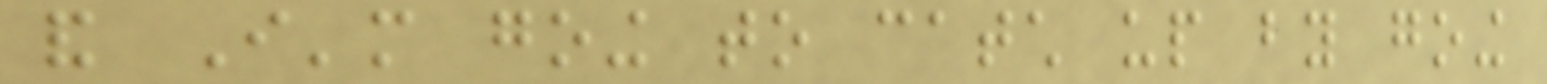and I'm going to catch up by going
